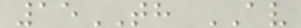15TH AV
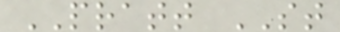PRATT ST
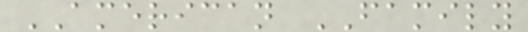AMERICAN FAMILY
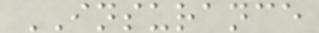INSURANCE
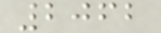2062
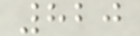820
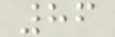86
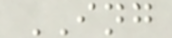ING
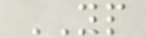YP
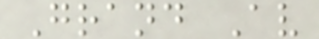Grand Av
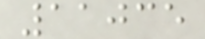11035
